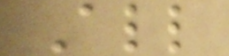All
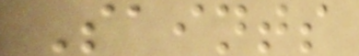Saints
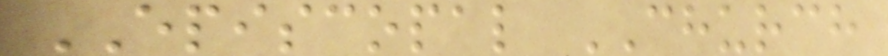EPISCOPAL CHURCH
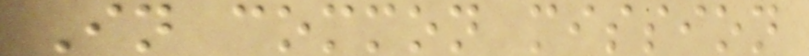In common mission
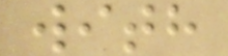with
